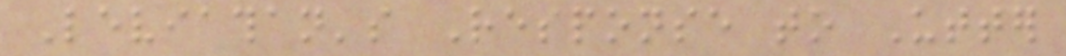Leviathan's Response to Utter
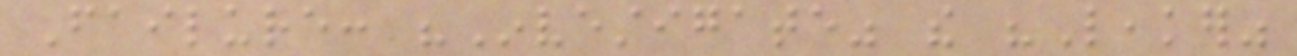Failure: "Investigate" the "Leaker"
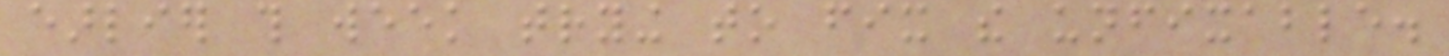earlier this week trying to fix the unfixable.
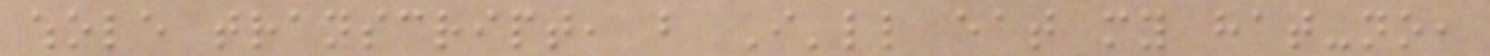whole transcript, but I'll eat my hat-no,
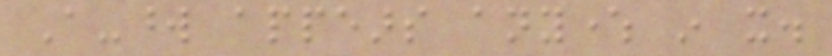A-word appears anywhere in it.
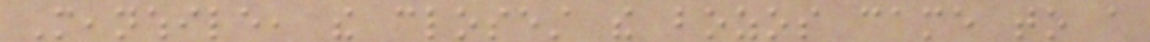Meanwhile, the closest the bozos came to a
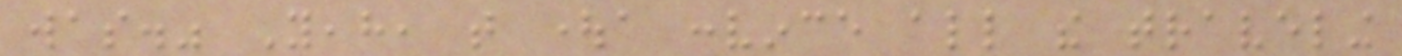was." Yeah, that oughta convince all the traveling
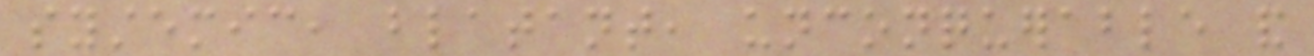systemic, blatant, unconquerable and
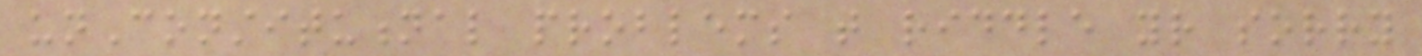unConstitutional problems that riddle your sorry
